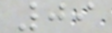09
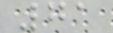71
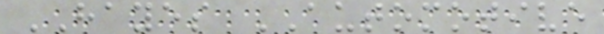HAYES AUTOMOTIVE
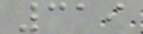319
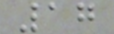17
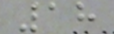18
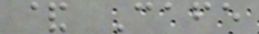& Cafe
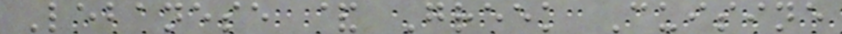Lebanese & Greek Cuisine
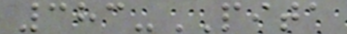383-PITA
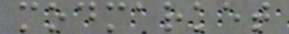modmarket
